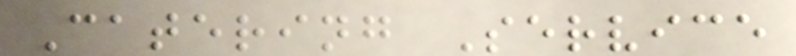Catering Service
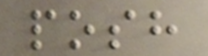posh
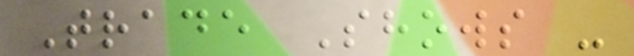Trade Shows -
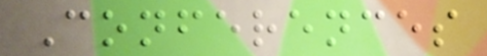Conferences
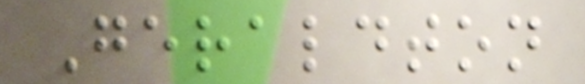Geraldton
